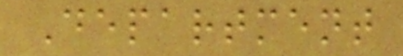Department
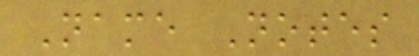Name Notes
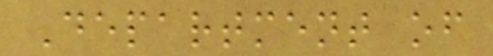Department of
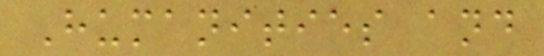Humanities and
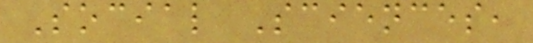Social Sciences,
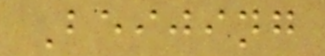Beijing
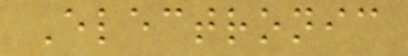Electronic
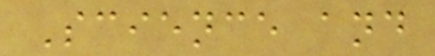Science and
